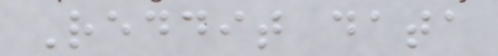Reddit data
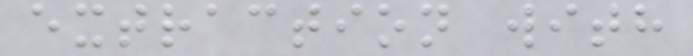extraction with
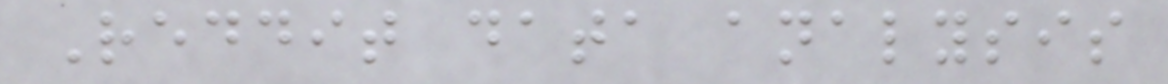Reddit data analysis
